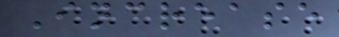Increase
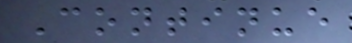Continue
